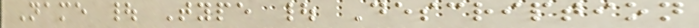Name | Type | Description
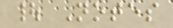| Notes
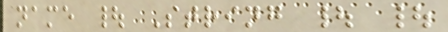name | String | |
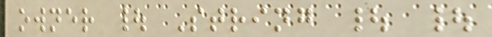owner | String | |
